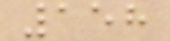158
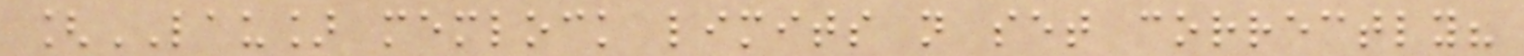[LAU] memlock limits not set correctly?
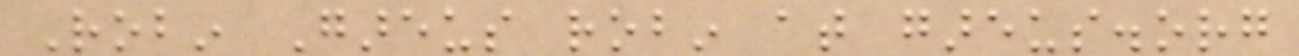Robin Gareus robin at gareus.org
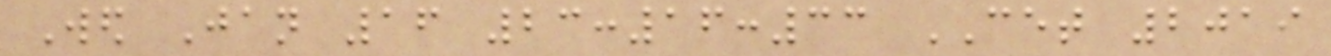Wed Jan 16 23:16:33 CET 2019
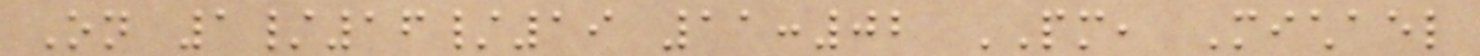On 1/16/19 11:02 PM, Michael
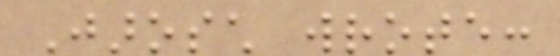Jarosch wrote:
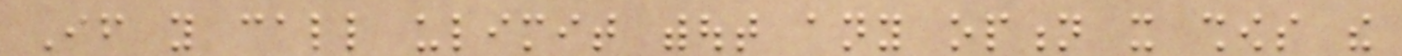If you call ulimit without any option it shows the
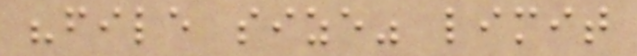"file size" limit
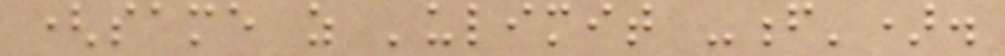(same as 'ulimit -f').
